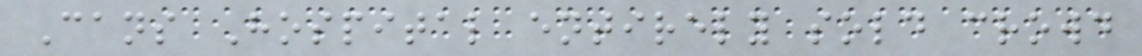Cans Hospital entirely sold crowd
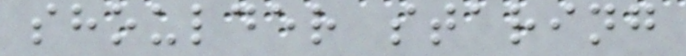shoulder staring
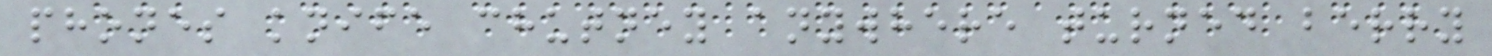phones knife chutney anywhere turned berry
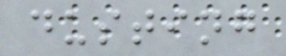dusting
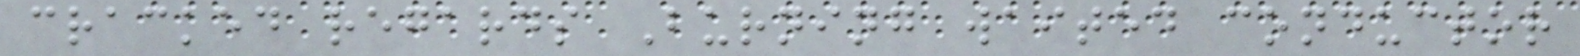cracked regards Burning waited conductor
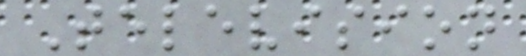Television
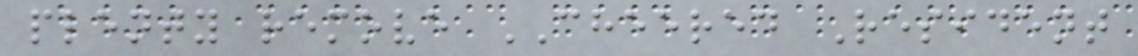plenty remove CHEERED Resident
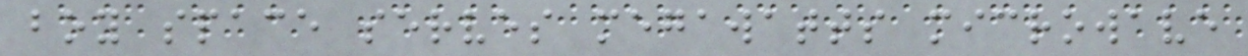boy space serves megawatts microwave
